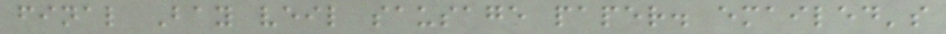final Bay veil sausage paper. emailed's
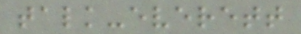talk-everett
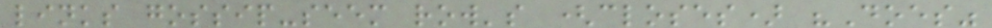links gossip-seem row's (closes) "Does"
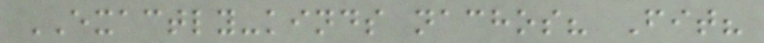EXACTLY-kinds nachos? Fit?
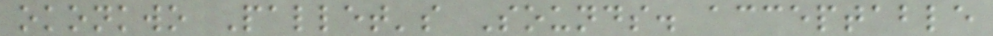okonkwo Pallet's Sounds. acceptable
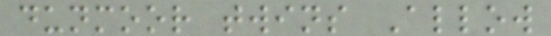dunmoor twins Allow
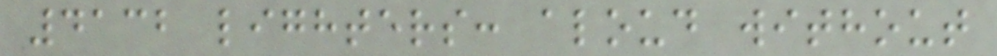4132 lighters: aloud without
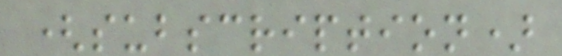(subscription)
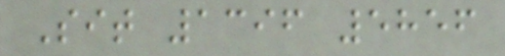Sit 1396 5856
